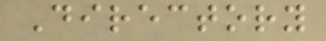Directory
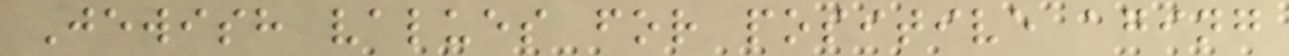Jewish values for positive aging
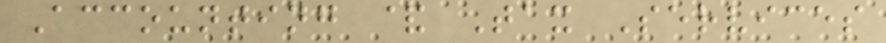Accounting & Tax Services
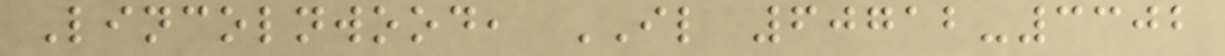Lincolnwood, IL 60712-3302
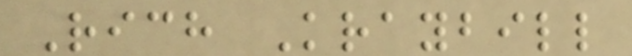Rich Kraybill
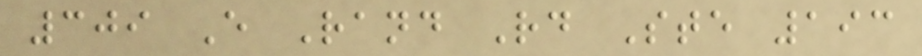309 E Rand Rd Ste 193
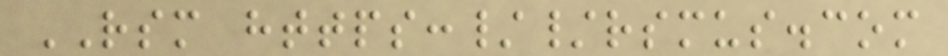RSM https://rsmus.com
